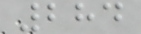284
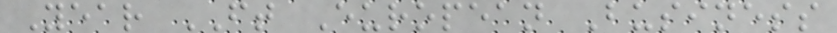Year FT European Business
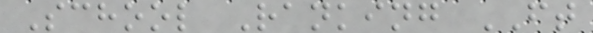School Ranking FT
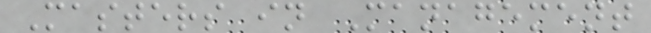Masters in Management
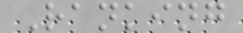Ranking
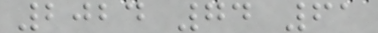2024 74 61
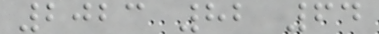2023 82 64
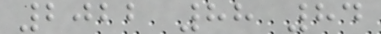2022 88 84
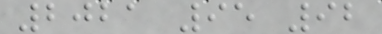2021 95 92
